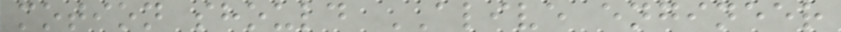motion should ALIVE engineer
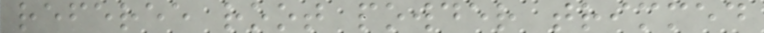referee root powder trimmed
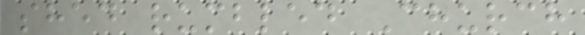shed rumbled Church
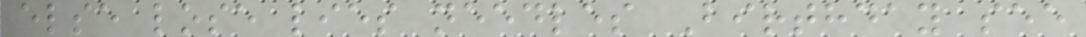else lose lies needles Birthday see
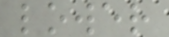lower
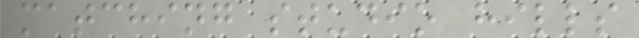matching studio hills
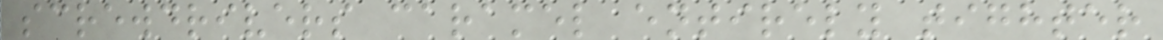screwdrivers caramel entirely tighter
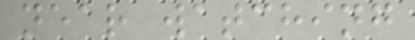near watching
